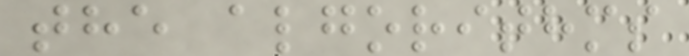the algorithms
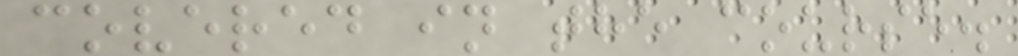covered in the course.
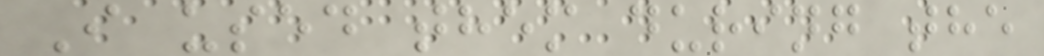I used them during the
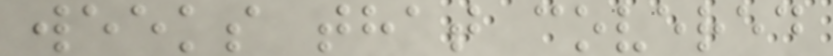weeks that covered
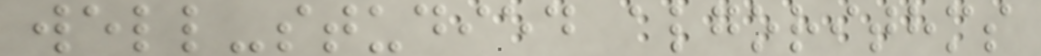well-studied algorithms
